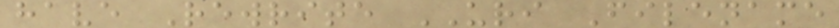have Rewrite URI Filename
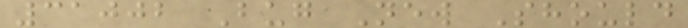31002 Bug New Should
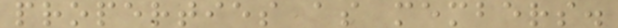properties as members.
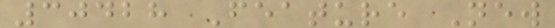30428 Feature New
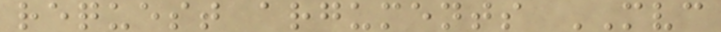request arguments MVC
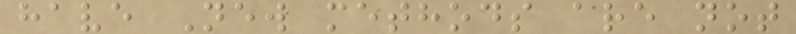have New methods are not
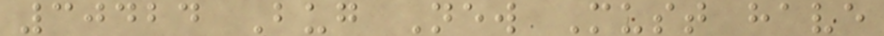30424 Bug New Must have
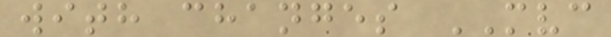with changes MVC
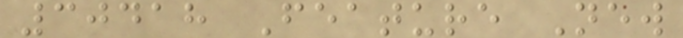30418 Feature New
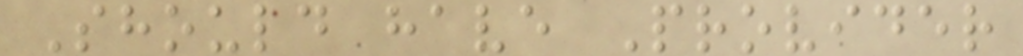Should have Provider
